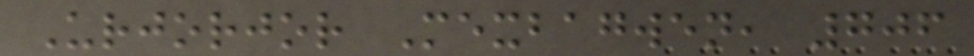Urjorjor Mexbagwen, 706
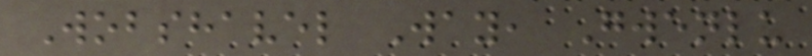Wobshavel Way, Gwenlu
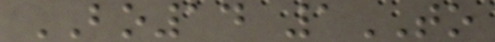BO14 1TO
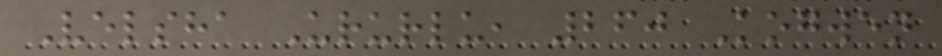Velsha Ururlu, 260 Kogwen
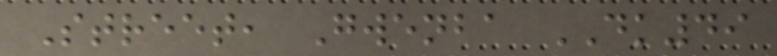Street, Gwenba DK49
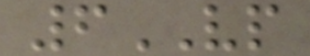6VP
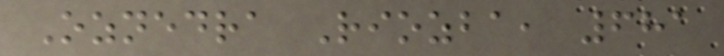Oznedra Riozba, 681
